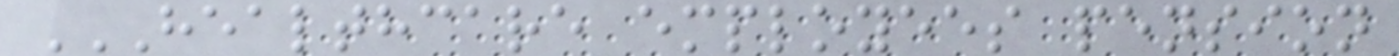HEALTHCARE EMPLOYEES PENSION
